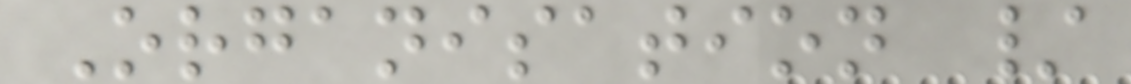Organisation /
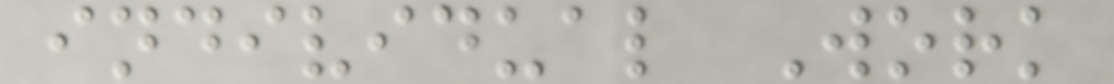individual Work
